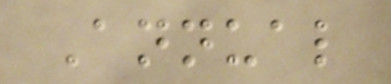Annual
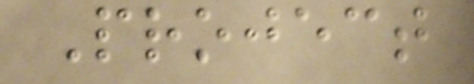Project
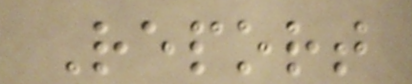Report
